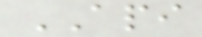API
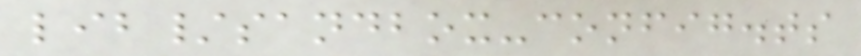lib/sandbox-config.ts
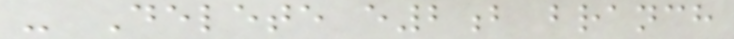- Delete e2b branch
